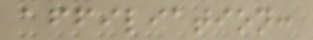affiliation:
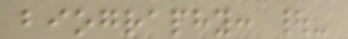biography: |-
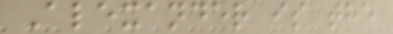Alexander is the
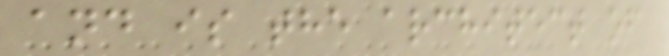and is the architect of
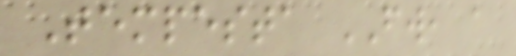Tempesta FW, a
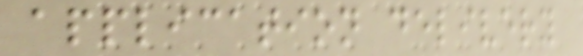application delivery
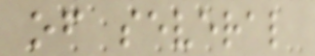of several
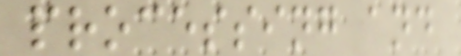processing and
